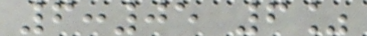6:05 6%
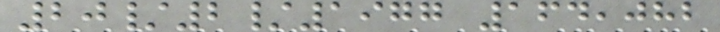20/2/1977 164,082
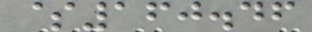$160.46
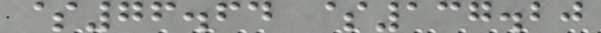$76.64 $137.20
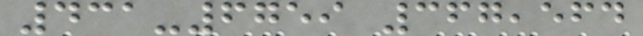431-6759 367,564
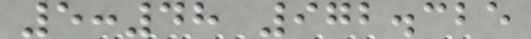5:48 972.325
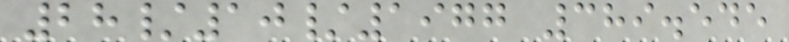28/10/1977 389.545
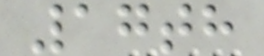17th
